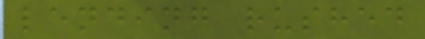lending rushed
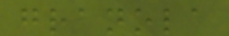granola
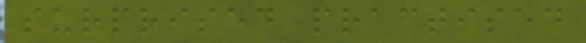surprised practised
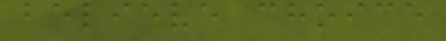believe choice
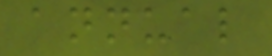annual
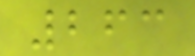263
